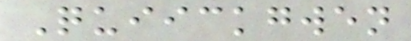Quiickgwen
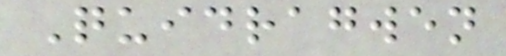Quidragwen
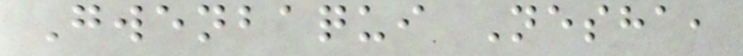Gwenbaqui Nesha,
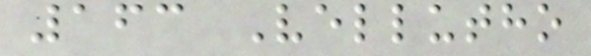163 Vellutho
